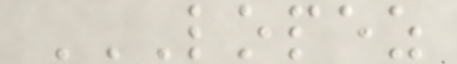LOPEZ
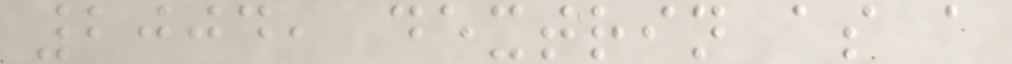2004, dextrin as a
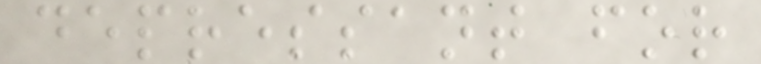depressant for
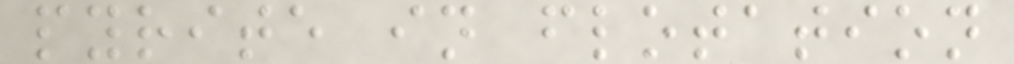pyrite in flotation
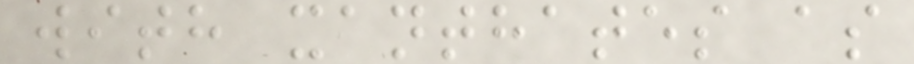with xanthates as
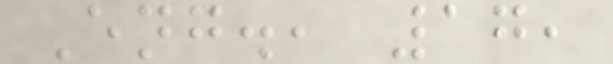Eng., 17,
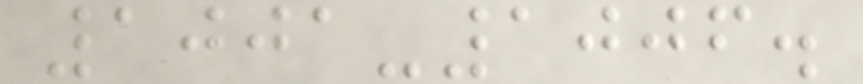1001-1006.
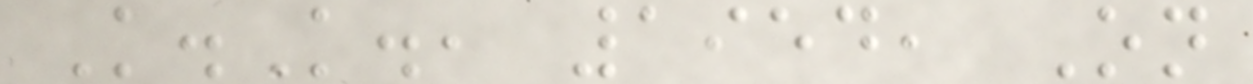K.K., 1954, On
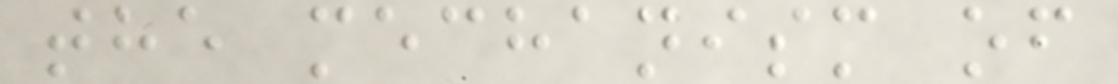the mechanism of
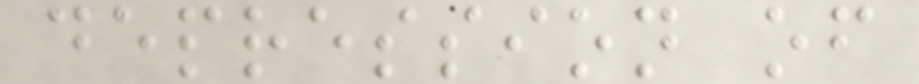depression of
